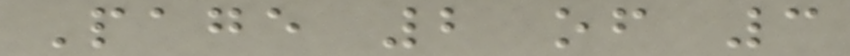Page 2 of 3
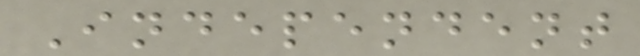Independent
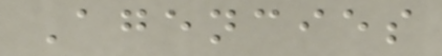Agencies
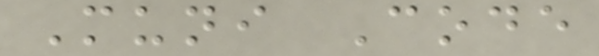Muni Code
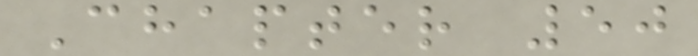Chapter 50
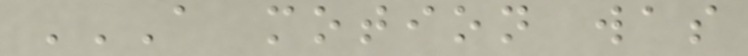A MOTION WAS
